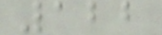122
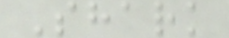Shark
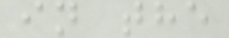in the
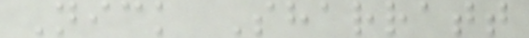Nick Sharratt
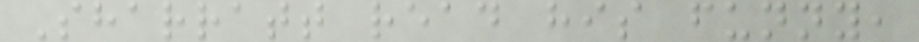Sharratt read his funny,
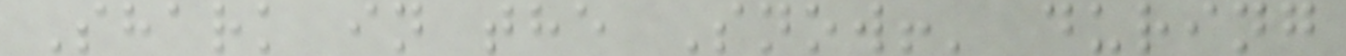Shark in the Snow!' during
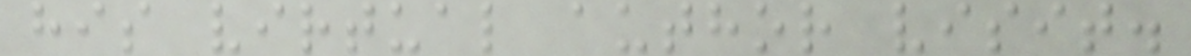his virtual author visit.
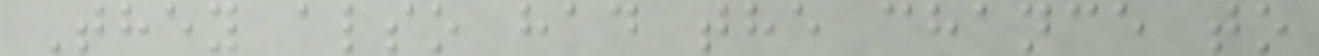They also had the chance to
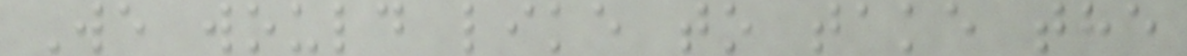We would like to take the
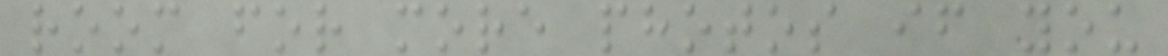room for more photos if you
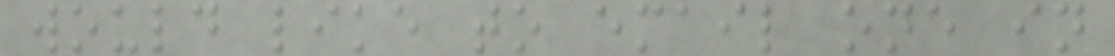would like to email one in
